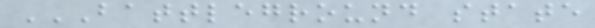BATTLEGROUND STATE
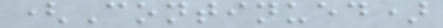(Continued)
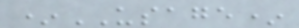*USAGE*
